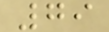79
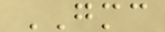GMC
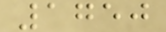1750
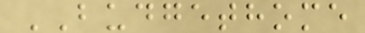BUDGETHOME
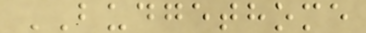BUDGETHOME
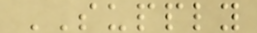SUPPLY
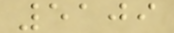5109
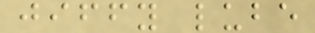jiffy lube
